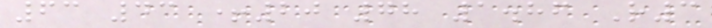63 43 +20 78 1.86 R3
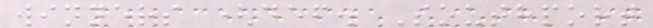winners (def. Southport
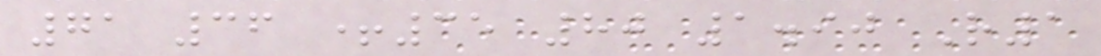71 36 +35 80 1.90 R1
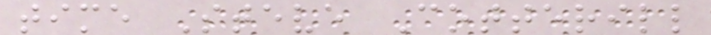time Steve Cotterill
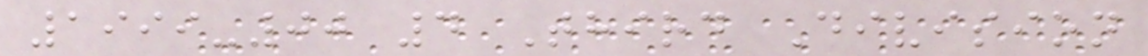1999-00 4 Third Division
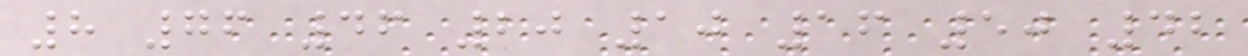8 76 46 20 10 16 50 42
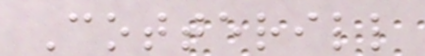Cotterill
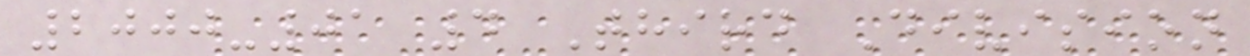2000-01 4 Third Division
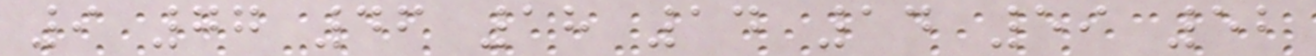9 77 46 18 14 14 59 52
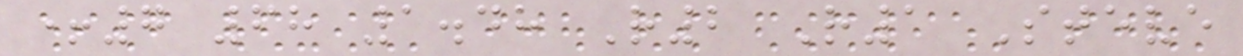+7 68 1.48 R2 R1 Steve
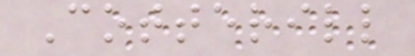Cotterill
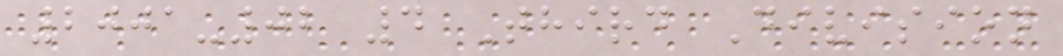2001-02 4 Third Division
